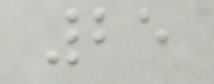25
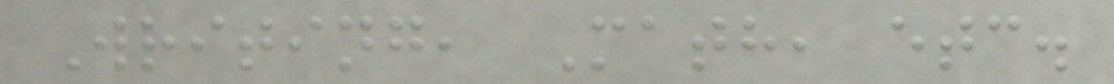Writing, Math, etc.
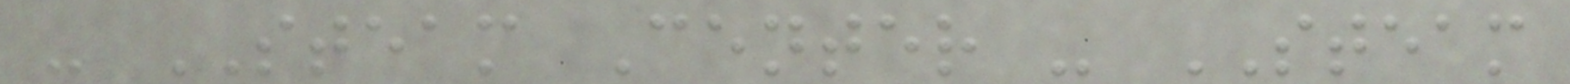- STEAM Center - STEAM
